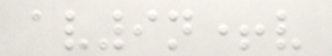av9n+v
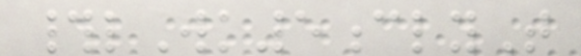#lWk5clyT
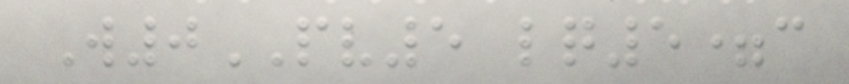W0PV5 lq5=c
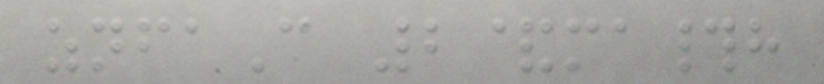znfaC 2&ma#h
